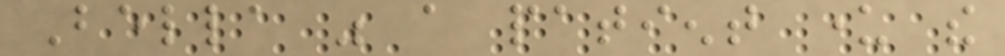Bella was a patient under the
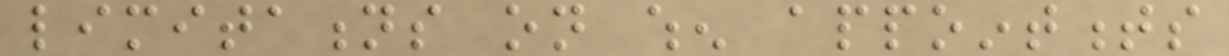limitations on when appointments
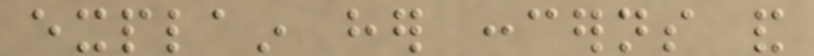explain her concerns and
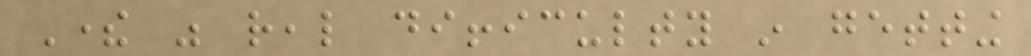There was real difficulty in getting
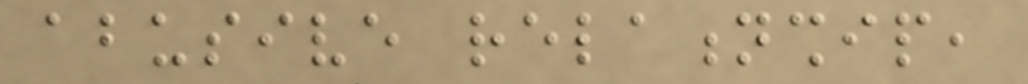abusive relationship,
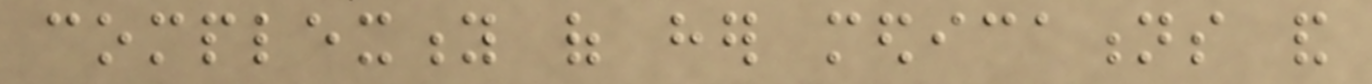complexity of her medications and
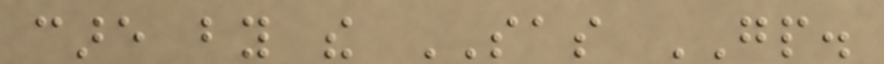care by the SAS GP.
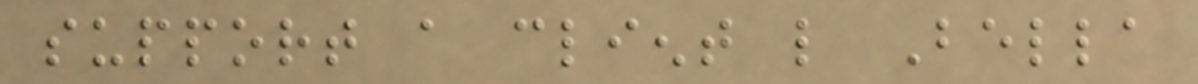support a client like Bella
